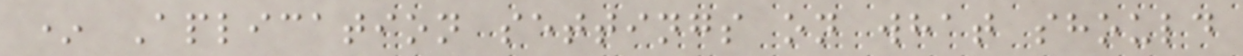* Aplication settings on what should
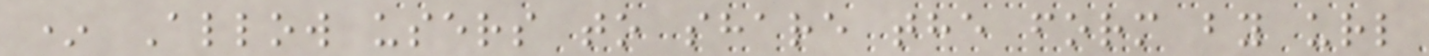* Allow users to share the form by url
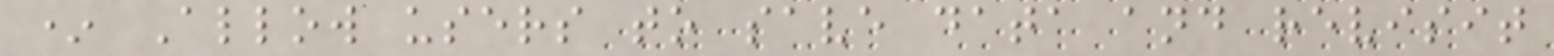* Allow users to save data and revisit
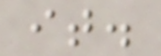it.
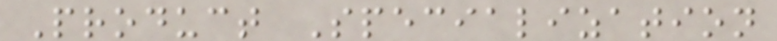Product Specialization
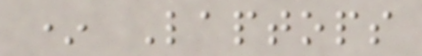* Laptops
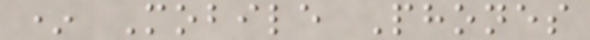* Mobile Phones
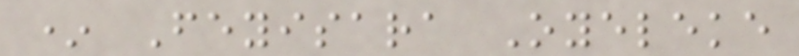* Feyisara Oyeleke
